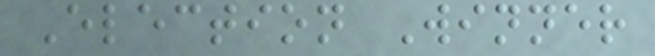Election Winner
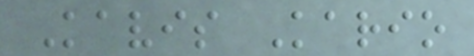Kavis Kario
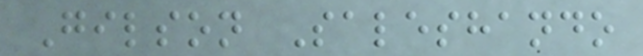Gilson Saleshando
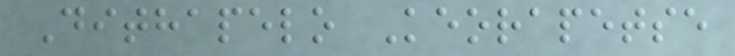Dithapelo Keorapetse
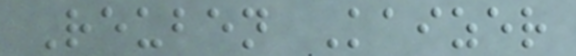Reuben Kaizer
